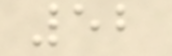52
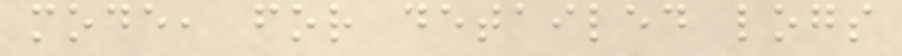mode, for detailed logs
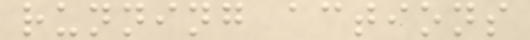running actions
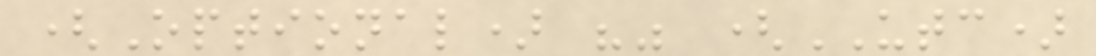(Optional) "" (UTC)
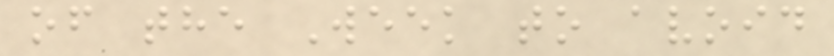of the Week to avoid
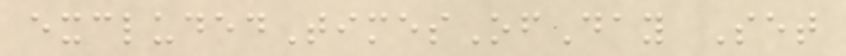excludedTimesOfDay Set
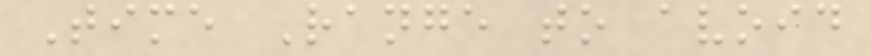Time Range to avoid
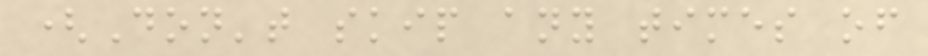(Don't skip any times of
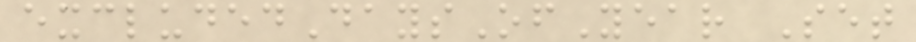excludedDaysOfYear Set
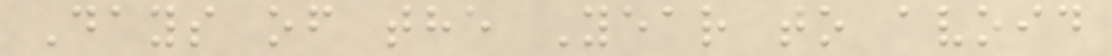Days of the Year to avoid
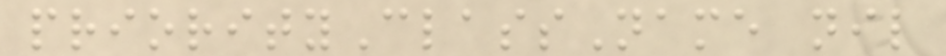priorityClassName nil
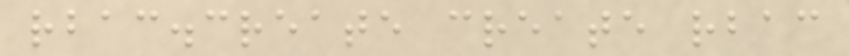rbac.create create rbac
